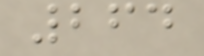264
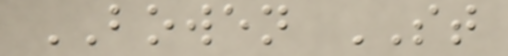BOWEN ST
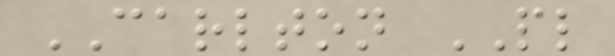CARLTON PL
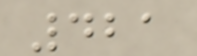421
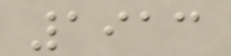1913
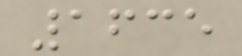1635
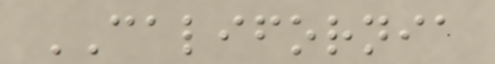CALIFORNIA
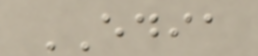EDIA
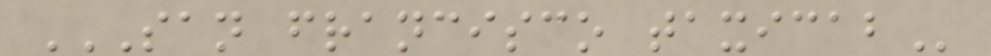SAN FRANCISCO TAXICAB
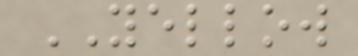YELLOW
